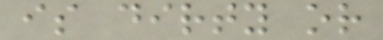is dirty or
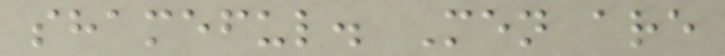shameful. Men are
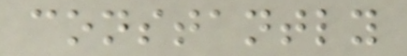constantly
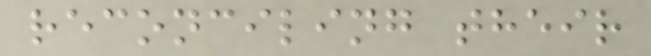reconciling their
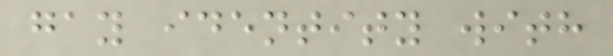gay identity with
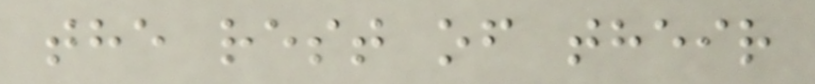the rest of their
